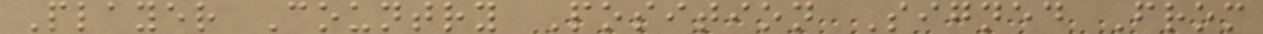Player Country Position Signed From
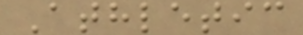Athletic
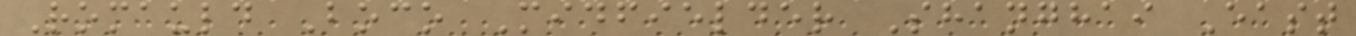Romauld Boco Midfielder Shanghai East
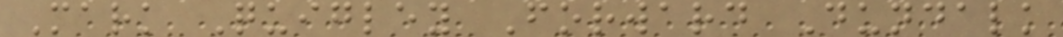Mark Quigley Forward Dundalk
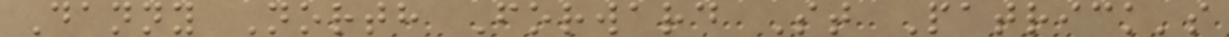Danny North Forward St Patrick's
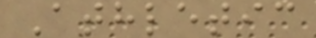Athletic
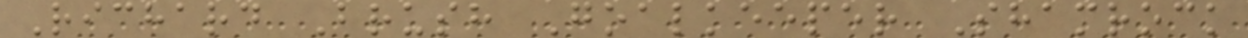Richard Brush Goalkeeper Shamrock
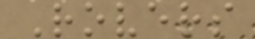Rovers
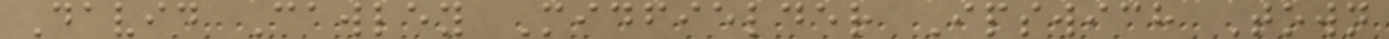David Cawley Midfielder Ipswich Town
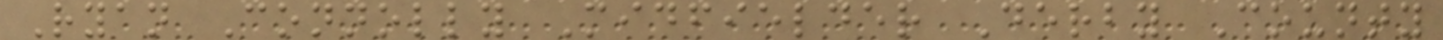Ryan Connolly Midfielder Derby County
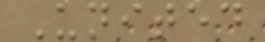United
